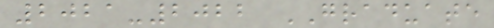2021-2022 GRADUATE
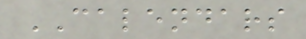CALENDARS
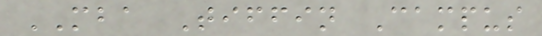MBA Tiffin Campus
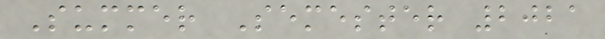Summer Semester 2021
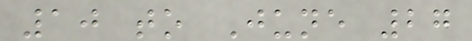10 to June 27
